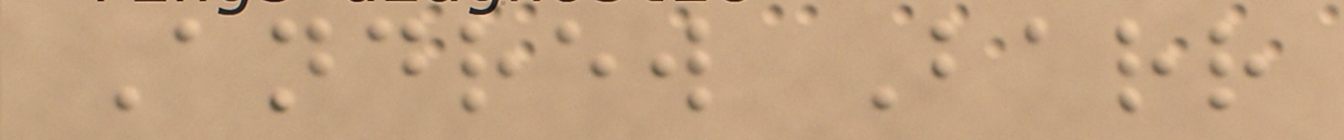Andrew Barr
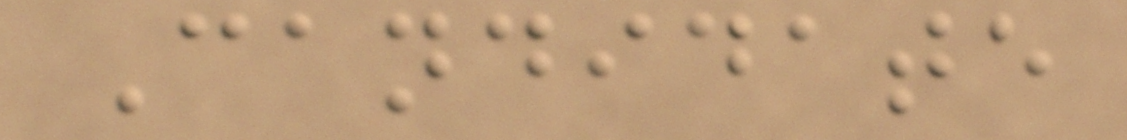Candidate
